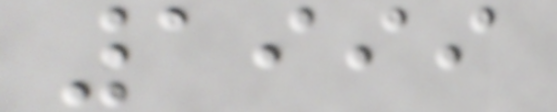1999
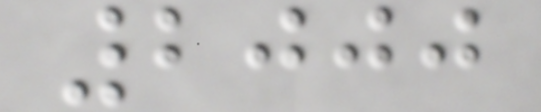2000
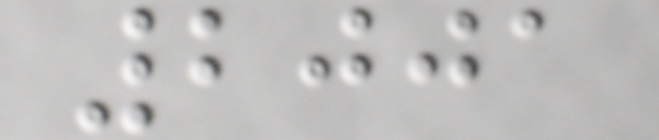2001
